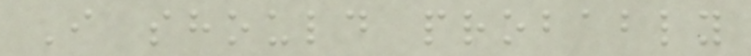I should probably
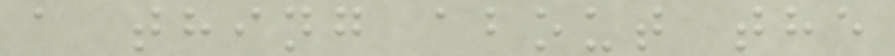a thing about the
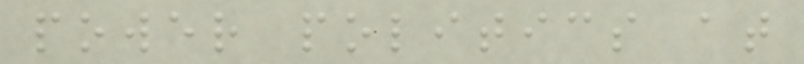power politics at
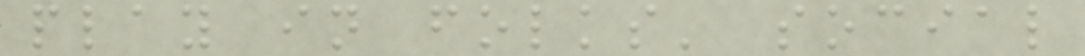play in folks' social
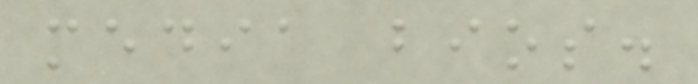media bios.
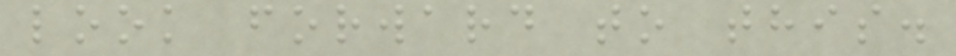look forward to this.
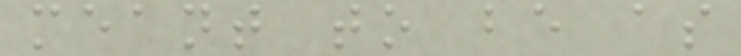meant to be as
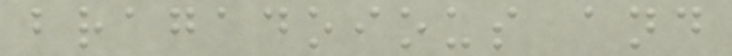bragadoious and
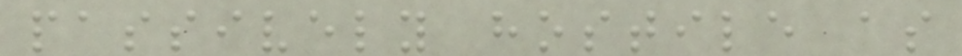passively hostile as
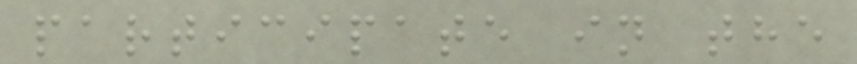participate in the
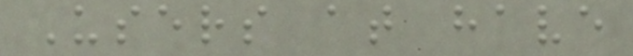Users at have
